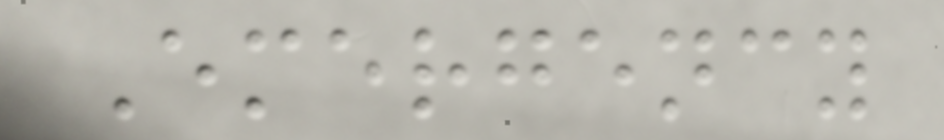Emergency
